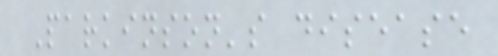Parkinson's disease
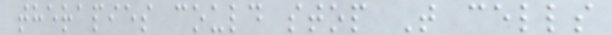therapies could stop T cells
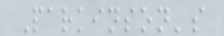Parkinson's
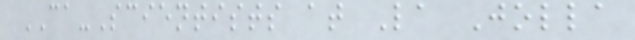CA-Scientists at La Jolla
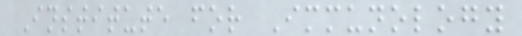Institute for Immunology
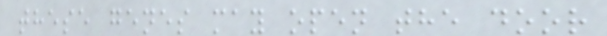these genes may open the door
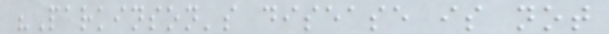"Parkinson's disease is not
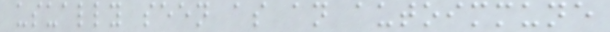usually seen as an autoimmune
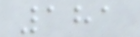181
